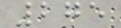275
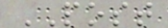POST
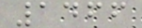1466
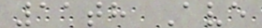11th Ave
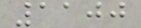1100
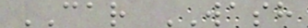CAR WASH
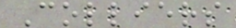Colliers
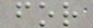for
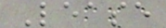Lease
